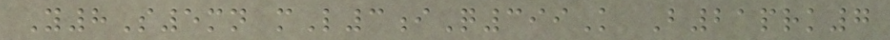Y8S5mn mL3iQ399K B21prk7
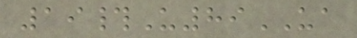19#U89UA
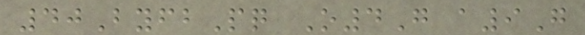40ByfbPq O4G a9G
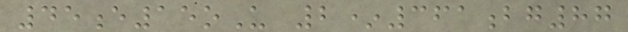45e15oU 2*361bg87
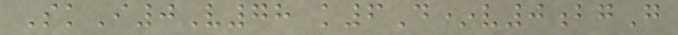SkI0V78 k6D*v0bgG
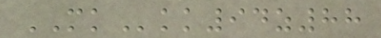MKkk94z88
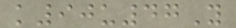k90u47Y
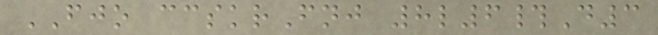FJO ccskrFnj 8l6#D3
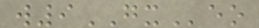w9GXeo
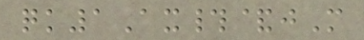qk1Ax#&jM
